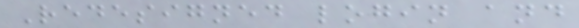Redesigned login and
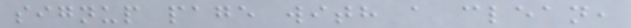signup page with a clean,
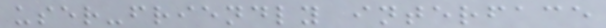user-friendly interface
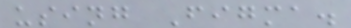using Figma.
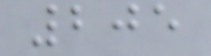205
